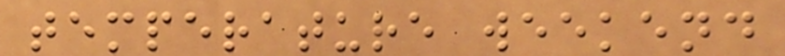temperature weekend
